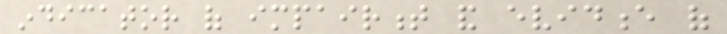indicator of impairment and evidence of
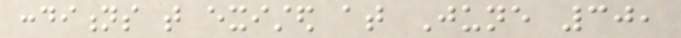conditions that existed at June 30,
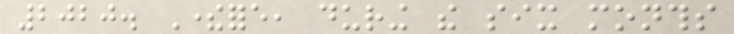2020. Therefore, during the six months
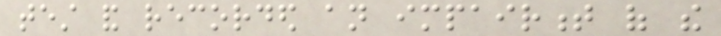test and recorded an impairment of the
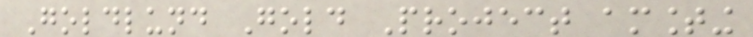Goldlund Gold Project amounting
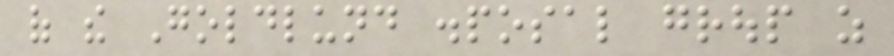of the Goldlund disposal group as
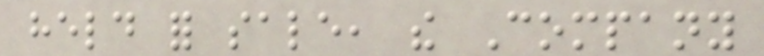held for sale, the Company
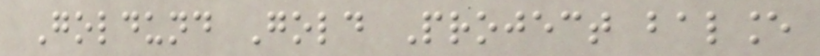Goldund Gold Project balance
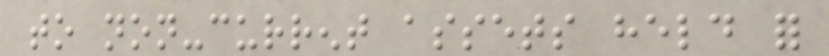to non-current assets held for
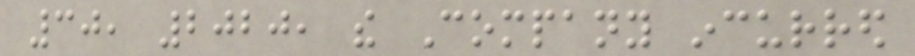30, 2020, the Company incurred
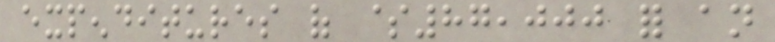expenditures of $87,000 for an
